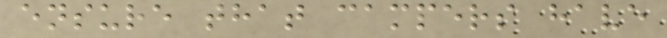ensure that campers have
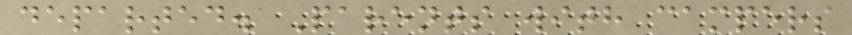departed. Parents with campers
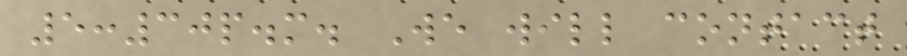5:30p.m. We will contact
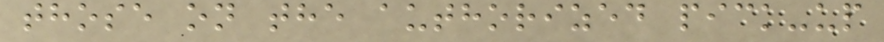those on the authorized pick-up
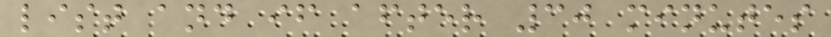list and if after 30 minutes
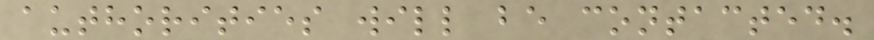authorities will be contacted.
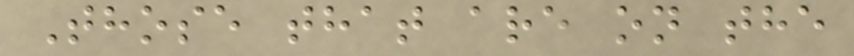Those that are on the
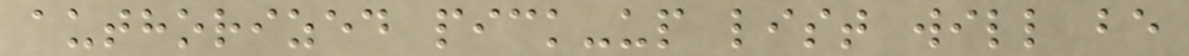authorized pick-up list will be
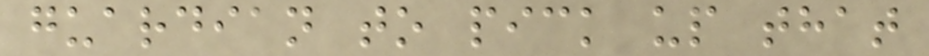guardian to pick up that
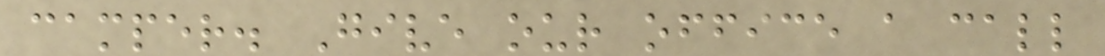camper. Give our office a call
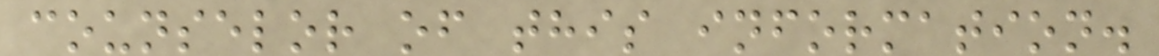counselor of this information.
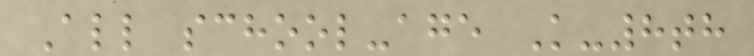All school-age K-8th
